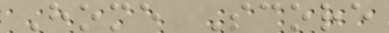Home Score
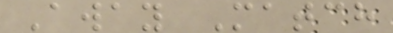Away Match
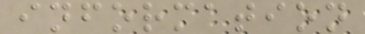information
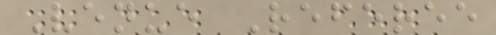Venue Referee
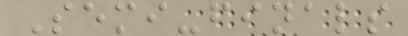Semi-finals
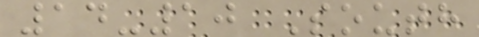14-10 South
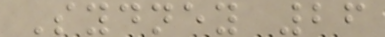Sydney 26
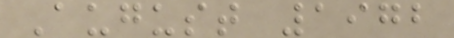August 1972
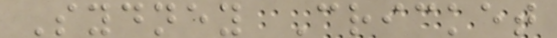Sydney Cricket
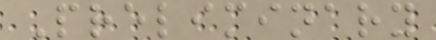Preliminary
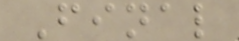Final
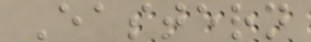Eastern
